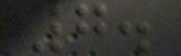7.
